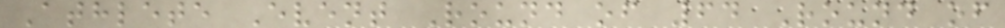Athlete Event Round of 64 Round of
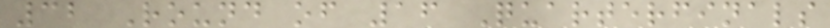32 Round of 16 Quarterfinals
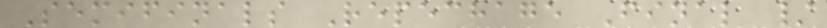Semifinals Repechage Final /
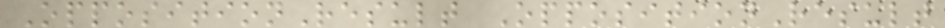OppositionResult OppositionResult
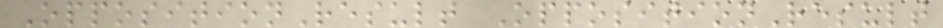OppositionResult OppositionResult
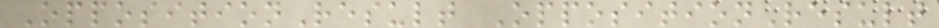OppositionResult OppositionResult
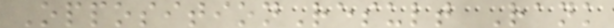OppositionResult Rank
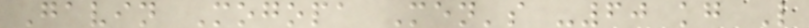Gavin Mogopa Men's -60 kg L
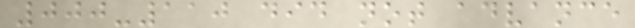000-110 did not advance
